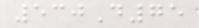530D75
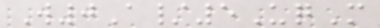W0A/5UqM
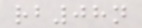rb08n
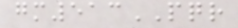gm513PQR
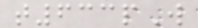t633pW
